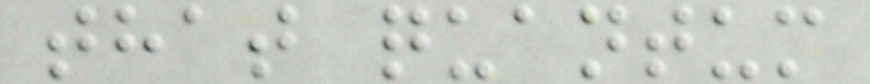that quantum
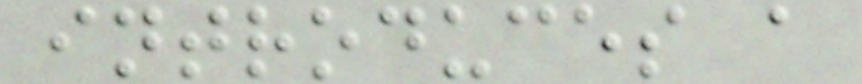introduces a
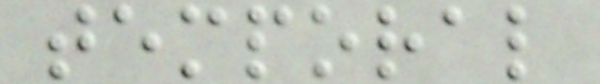temporal
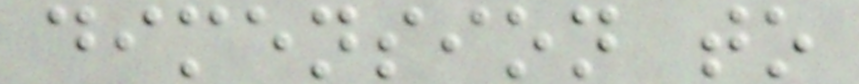dimension to
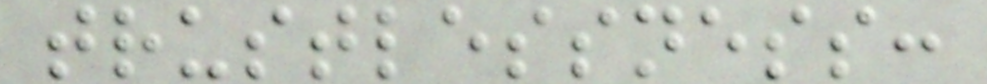trustlessness:
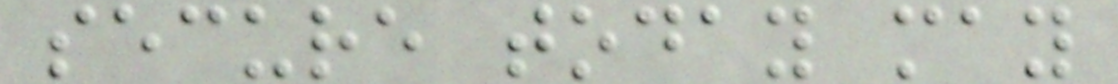secure today may
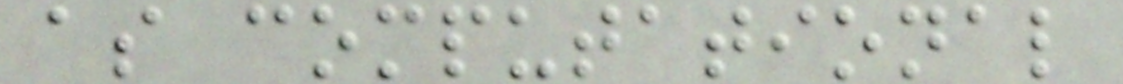as computational
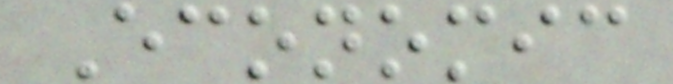Economic
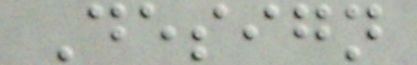Design
